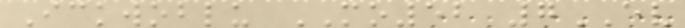Ickwoblu MO52 7EV
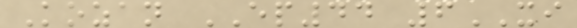Kozan EP44 6XI
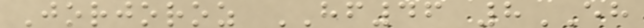Jorjoroz HF46 8EH
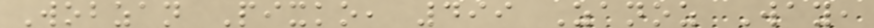Wobzan Pixko, 499 Zanoz Way,
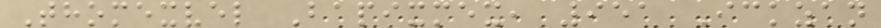Thomexvel Bapixmex, 951 Ickzan
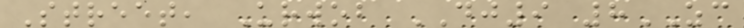Street, Urwob DJ9 8ZC
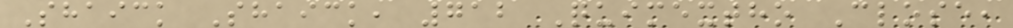Shaick Shaick, 712 Quimextho Close,
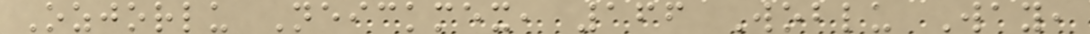Ozjorlu Neickmex, 166 Woblu Way,
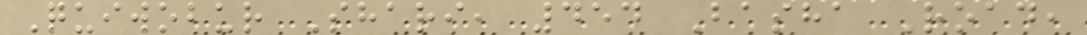Quiwobur Shari, 454 Basha Road,
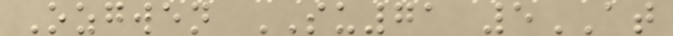Ozgwen SU71 5AT
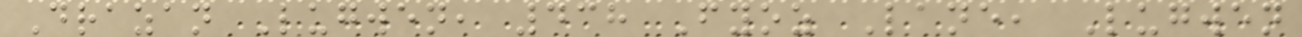Drazan Lugwen, 438 Fyoz Lane, Lugwen
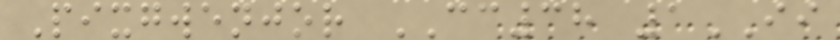Pixgwenjor CC38 1II
